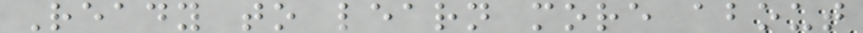Ready to learn more about
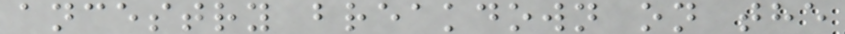ancestry breakdown on the
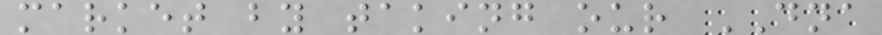market by taking our DNA
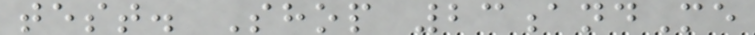test. Shop 23andMe
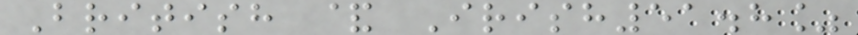British & Irish51.8%
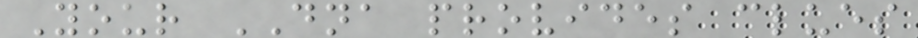Your DNA provides clues
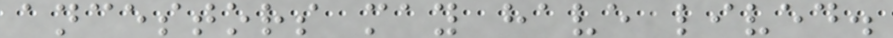ancestors may have lived.
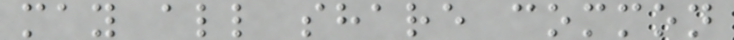may all share common
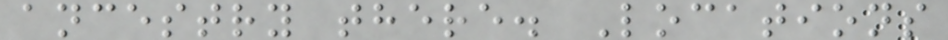ancestry there. Locations
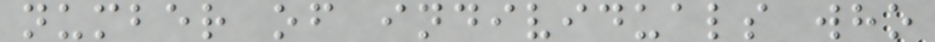number of individuals who
